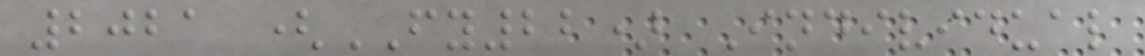2021 (FY22) Individual
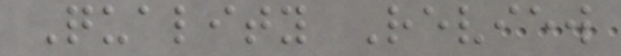Quality Review
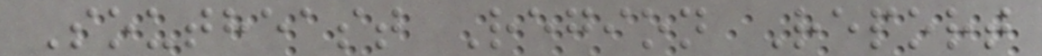Southeast Region Report
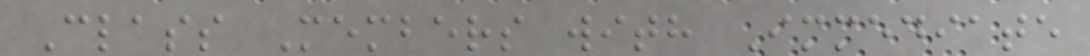Class Members with Immediate
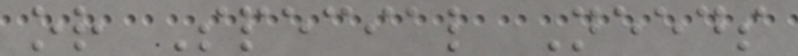or Special Needs
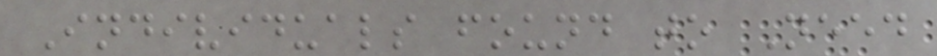Individuals found to Need
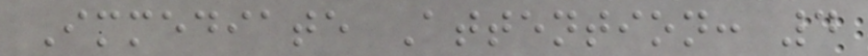Immediate Attention: 4
